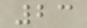23
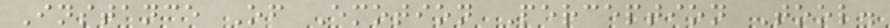Instance Of Emotion Perception Tool.
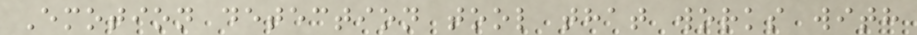Emotion detection tool that works with
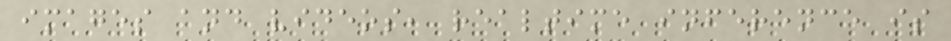images and videos, realtime inference is
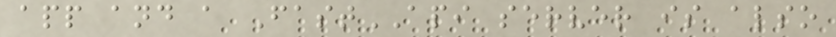app and a FastAPI server is also
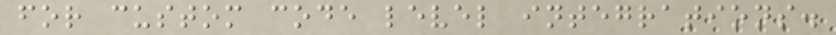for custom code level integrations.
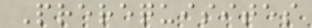Prerequisites
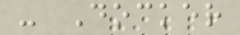- Docker
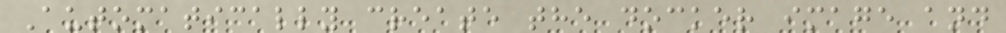Automatically create the docker image and
